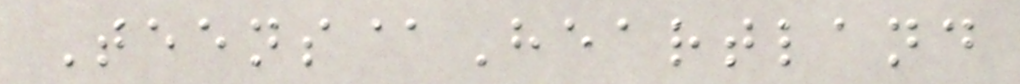Teens@Heartland
